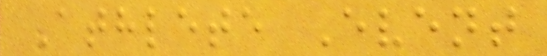Athlete Event
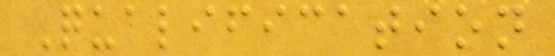Qualification
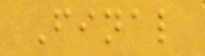Final
